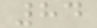84
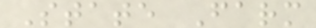State Farm
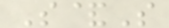S&S
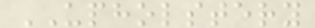UPHOLSTERY
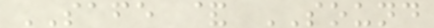SAFE & SOUND
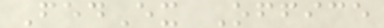FedEx Office
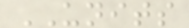UNITS
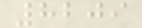8209
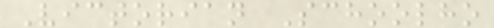Victorian Schoolho
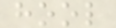hool
